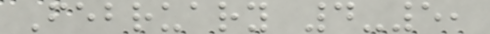February 4-5,
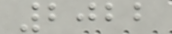2022
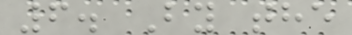6. By the
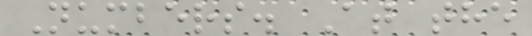Numbers. At the
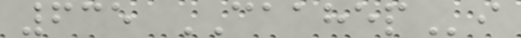635 CAAHEPi
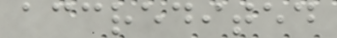accredited
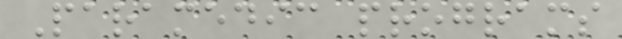Paramedic programs
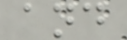and
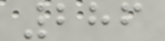286
